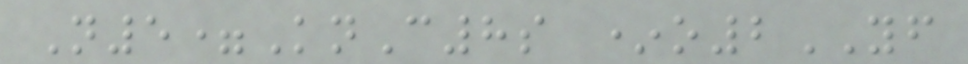N5=KnC8s *o2YF
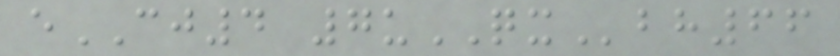eCJ4 7uQXbh66
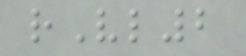rVl2
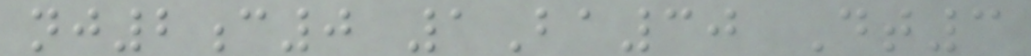nj2c0 1Ba30 Dt3
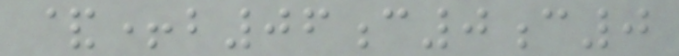&+b06c0c0
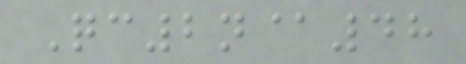Qc2n@48
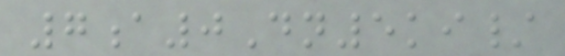7a0Dn5ki/
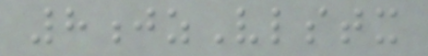8jzVlstx
